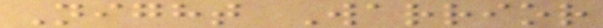Night Warrior
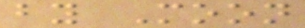by Moon
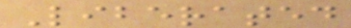Liberated
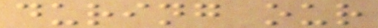during our
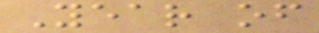Year of
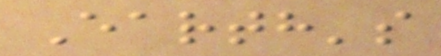Earth's
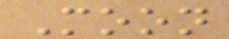Moon
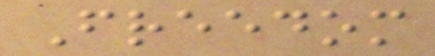Freedom
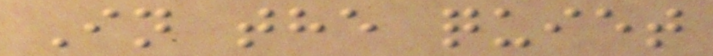In the quiet
